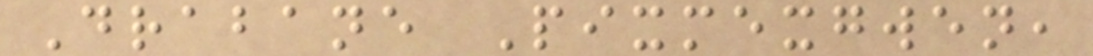Drabane Pixmexgwen,
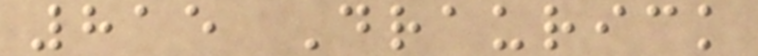815 Draurick
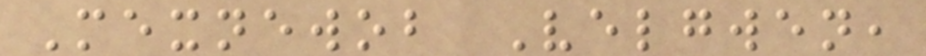Mexnewob Velgwen,
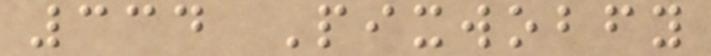334 Pixwobfy
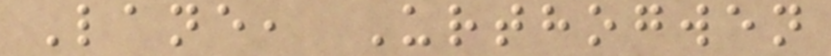Lane, Urthogwen
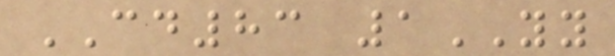CD83 1YY
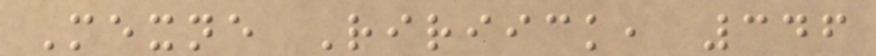Mexne Ririick, 346
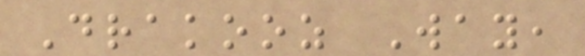Drakooz Way,
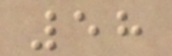58
